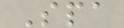Spa
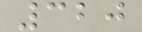320
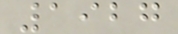1927
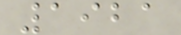1921
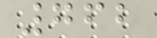762
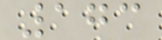173
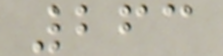263
